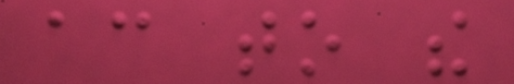according to the
